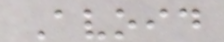Avoid
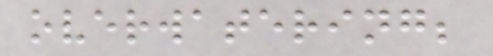overwatering;
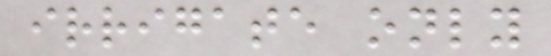irrigate only
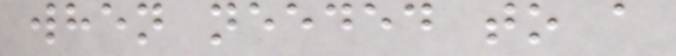when needed to a
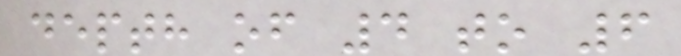depth of 4 to 6
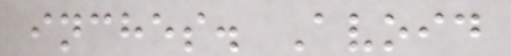inches. Avoid
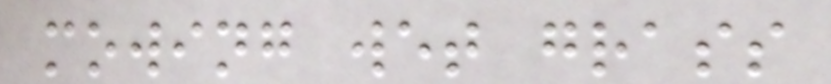mowing wet grass
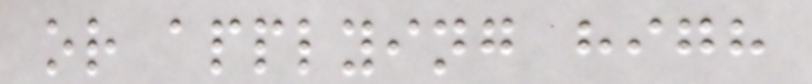or applying high
